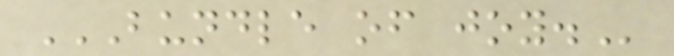BUNDLE OF JOY.
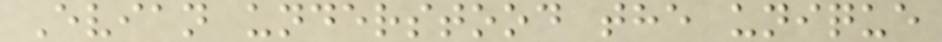Evian understood the unique
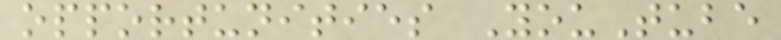opportunities YouTube
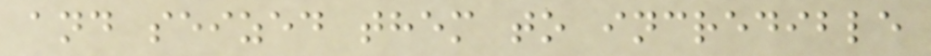and seized them to incredible
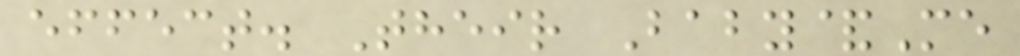effect. Their Baby&Me
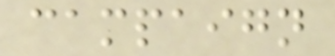campaign
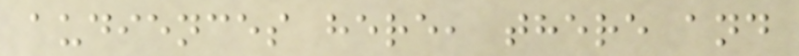audiences here, there and
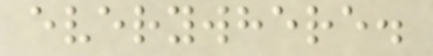everywhere.
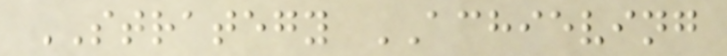STRATEGY ACHIEVING
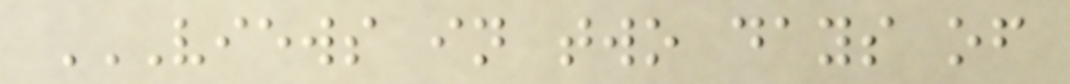VIEWS IN TWO DAYS OF
